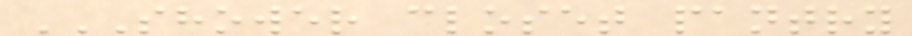SHOWER CLOSET PANTRY
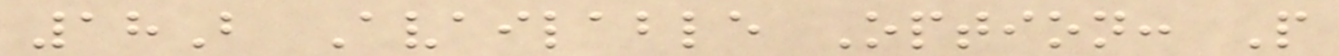18B Available Option: P
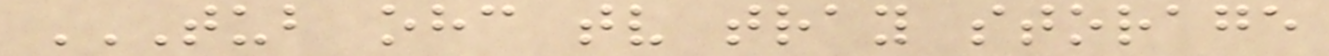TUB OHC TV TRAY STORAGE
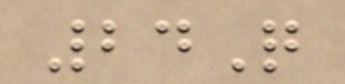24Q
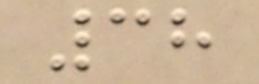38
